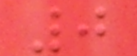0
